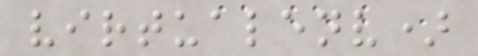virtualenv)
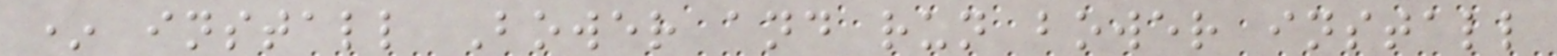* install Bower and run bower install
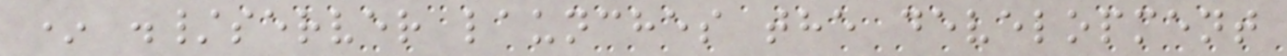* ./server launches the development
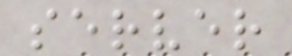server
